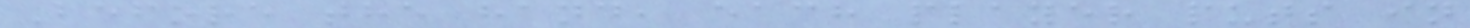Before the hand, each player puts in
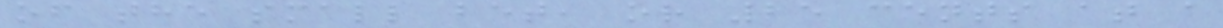of the small bet, or 25 cents at a
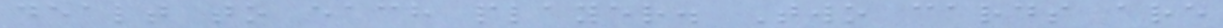dealt to each player. Two cards are
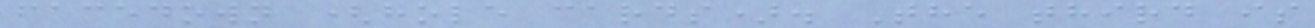facedown (hole cards). The third is
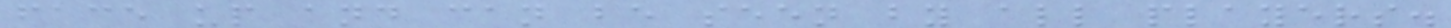face up and can be seen by all players.
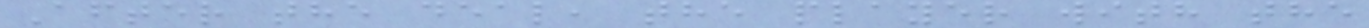After the deal, the player with the
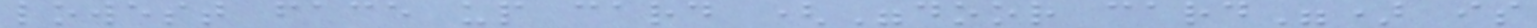lowest face up card ("door card") is
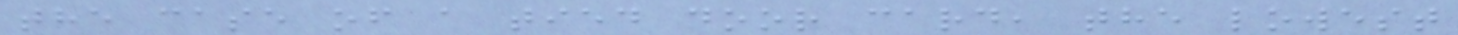the case of a tied door card, the lowest
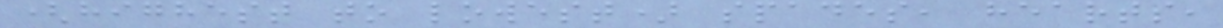(highest to lowest) spades, hearts,
